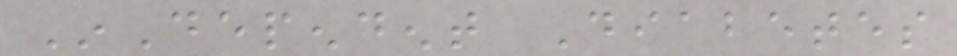InDependent Diabetes
